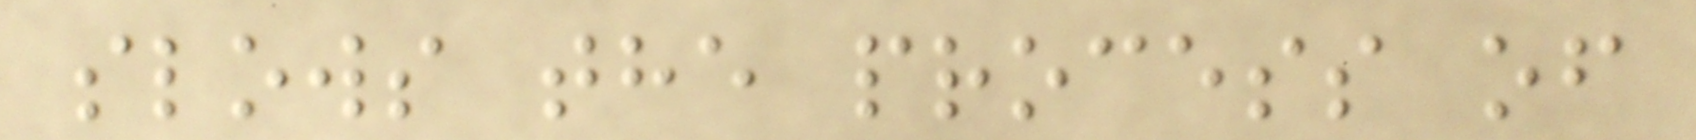slows the process of
